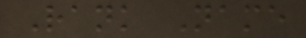Rank Name
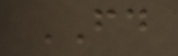FD
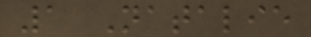1 Natalie
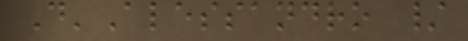D'Alessandro /
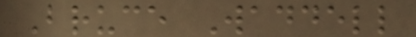Bruce Waddell
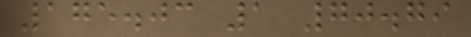175.03 1 70.79
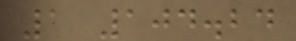1 104.24
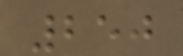250
